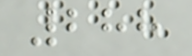288
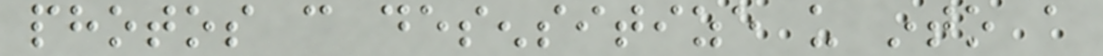photos can desensitize us into a
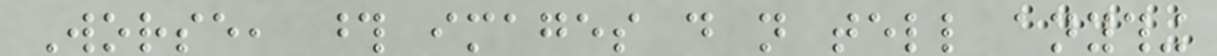Worse, those images do not tell anything
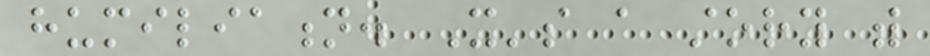humiliation. It's a story with
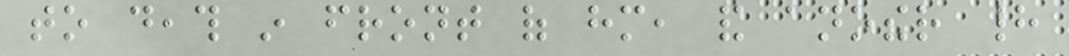to death in front of him, and another had
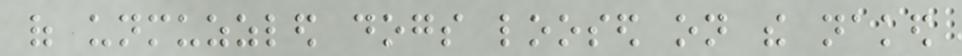of unmuzzled dogs loosed on the naked
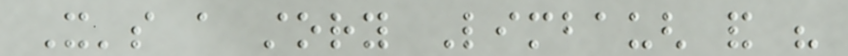It's a story Limbaugh and his
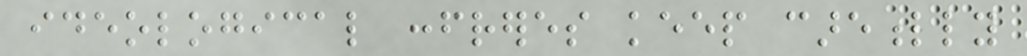ideological confreres keep carefully
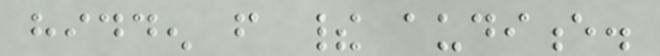hidden from their audience.
